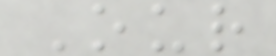Our
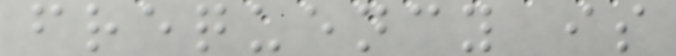frequency is
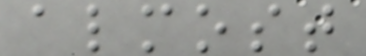almost
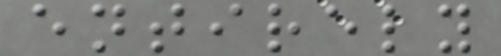entirely
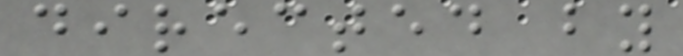directed by
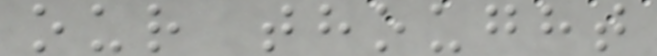our thought
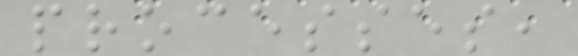processes,
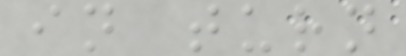in turn
